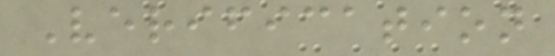Verification
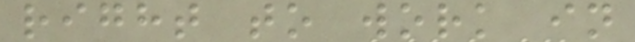right to work in
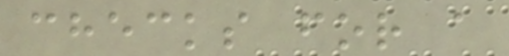checks for a
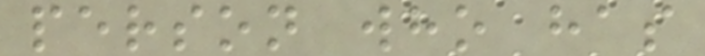person who has
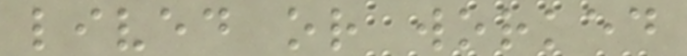lived or worked
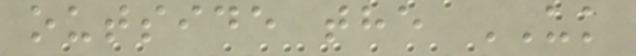outside the UK
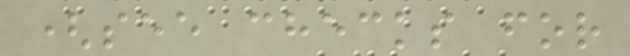(see checks for
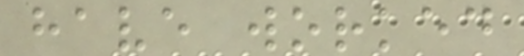have worked
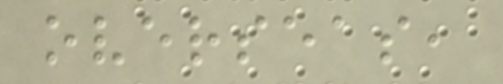overseas,
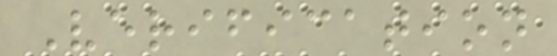Verification
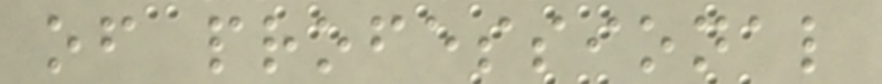of professional
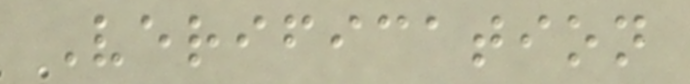Verification
